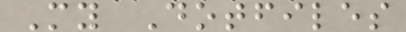My Dotfiles
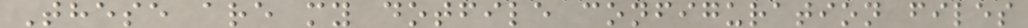These are my dotfile configuration files
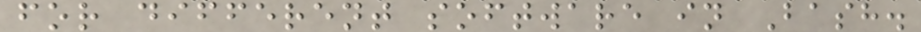for different software in Bash.
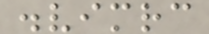.vimrc
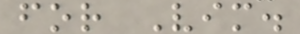for Vim.
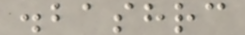.bashrc
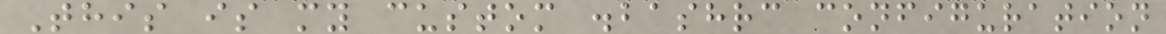This is my custom .bashrc configuration
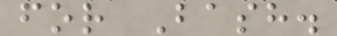for Bash.
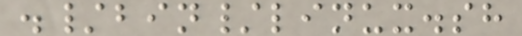./bin/linux.sh
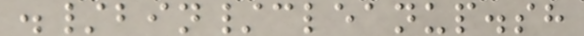./bin/cleanup.sh
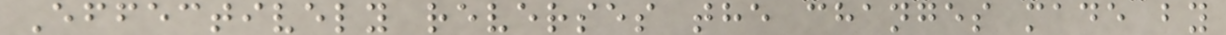Effectively reverses the changes made by
